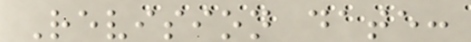Revision date:
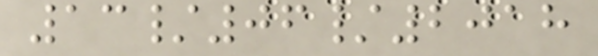13/06/2018
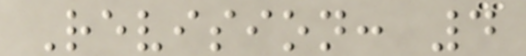Revision: 4
